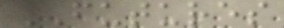FUTURES
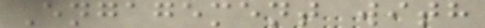Engagement with
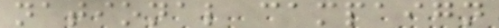national campaign
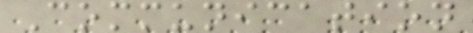Communication
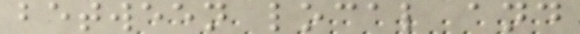between local and
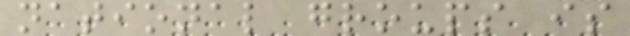national groups is
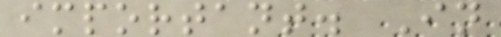important. In
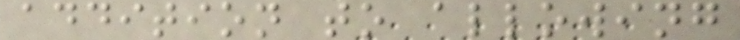addition to allowing
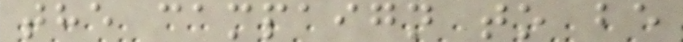the campaign to be
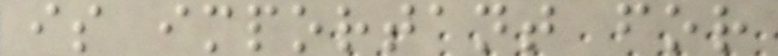is important for
